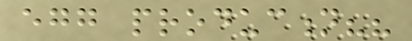egg production??
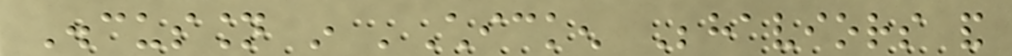Discussion in 'Chicken Behaviors and
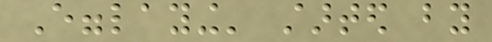Egglaying' started by
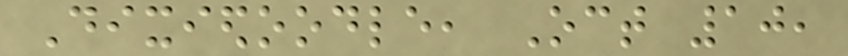Dixiedoodle, Oct 10,
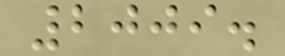2009.
